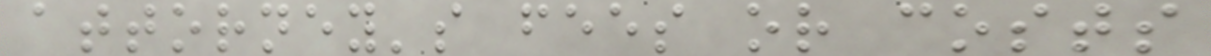attorney's fees or costs
